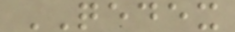QEDEX
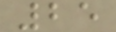25
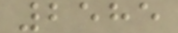2585
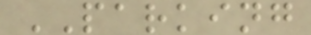PARKING
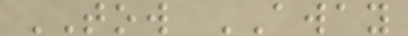TOW AWAY
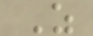Z
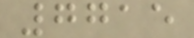7715
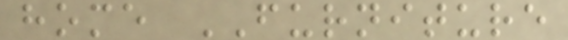home FURNITURE
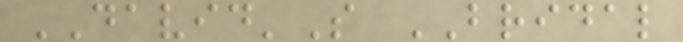DAVID'S BRIDAL
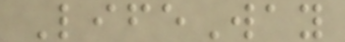LifeWay
